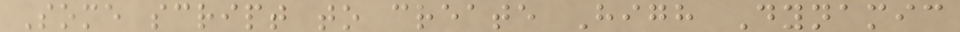Some script to create High Dynamic
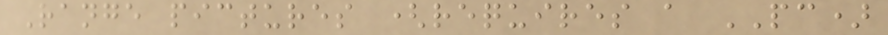Range pictures (requires a PC)
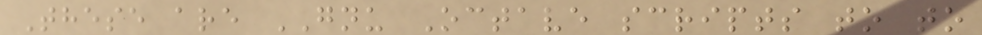These are GNU Octave scripts to to
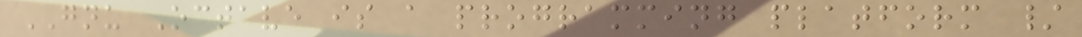GNU Octave is a programming platform /
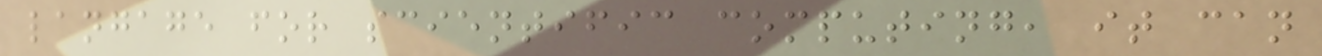langage for scientific computing, it can
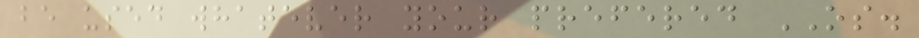be used whatever your prefered OS.
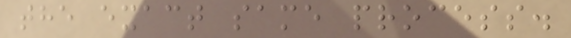the exact same process.
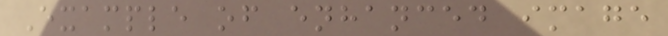Example of enhanced image
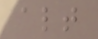alt
